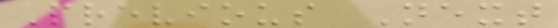Previous Next
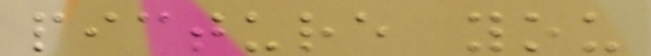picture you
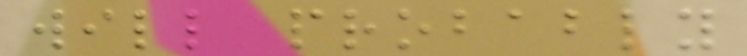will probably
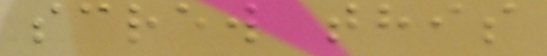screw this
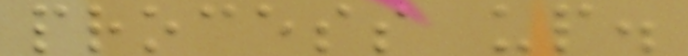process up.
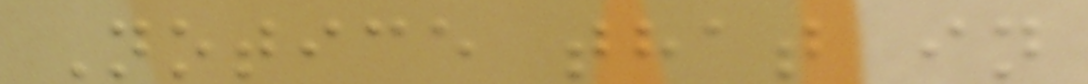Notice that in
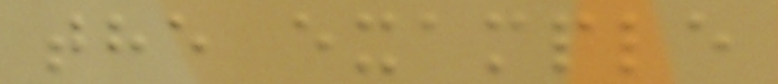the example
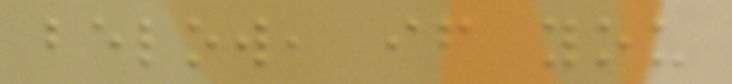below, if you
